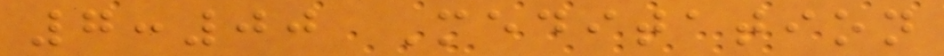7:00 Meditation
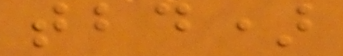tbd)
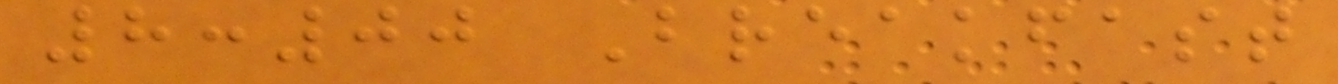8:00 Breakfast
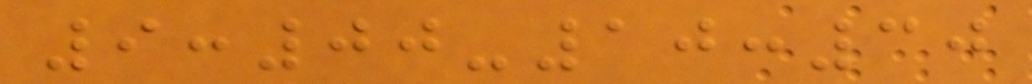9:00-10:30
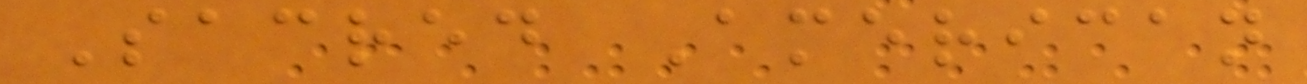Sacred American
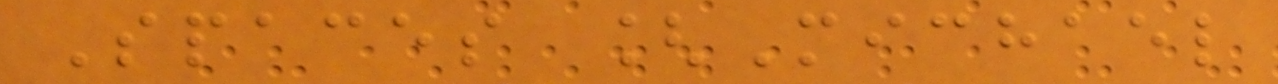Spaces [Michael
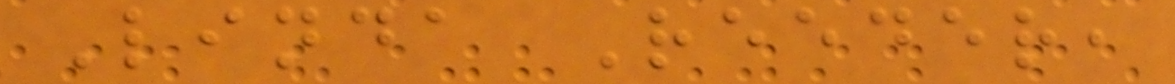Linda Reeder,
